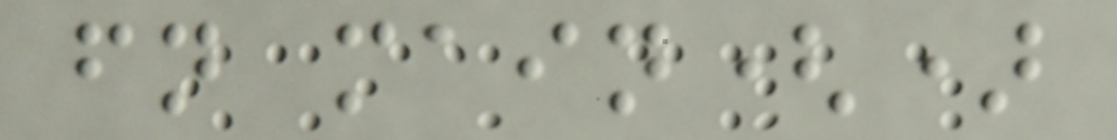fn main()
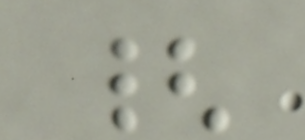{
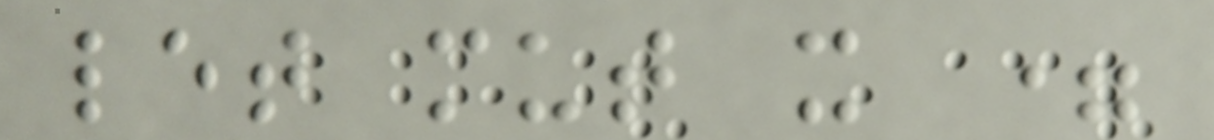let mut x =
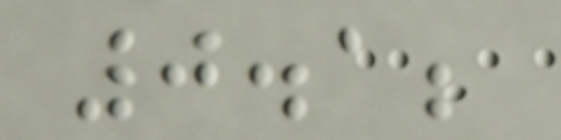0.1;
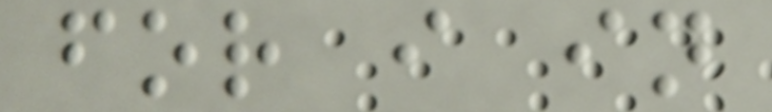for i in
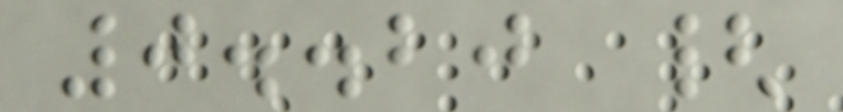0..20 {
